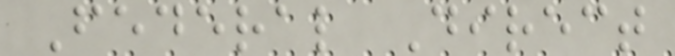Federal Direct
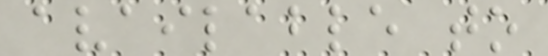available to
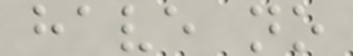have no
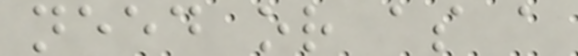need or as a
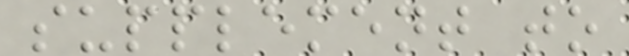supplement to
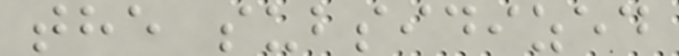the subsidized
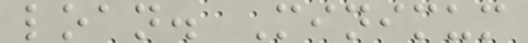loan. Minimum
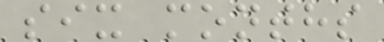six months
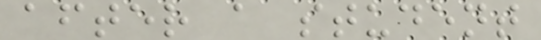after a student
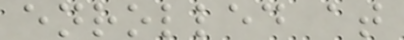enrolled at
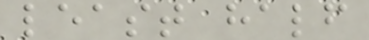least half
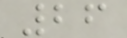26
